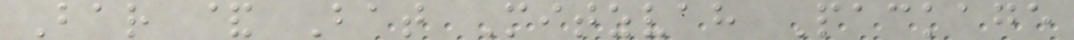Bar & Bat Mitzvah Package
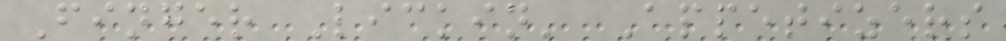Finger Lickin' Appetizers
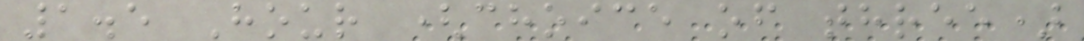1.5 Hour (choice of three)
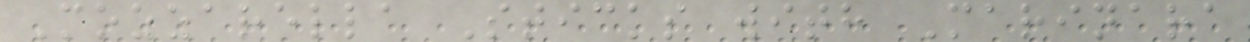Mozzarella Sticks with Marinara
